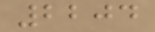2204
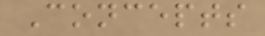Concepts
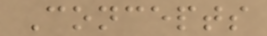Concepts
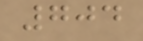704
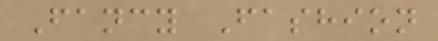Fancy Fashion
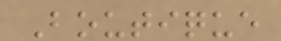Boutique
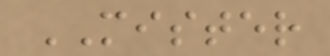MISTER
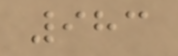983
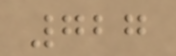727
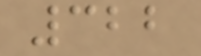322
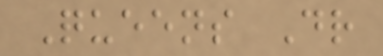Queens Dr
